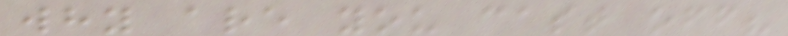why are you cast off?
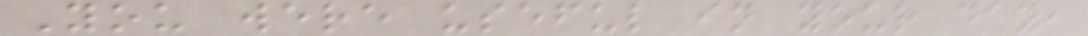You were useful in your day,
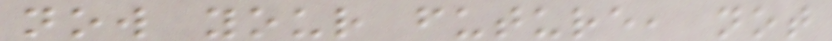now your future, not
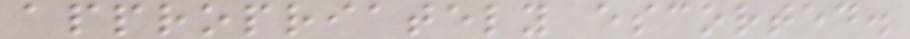appropriately escorted.
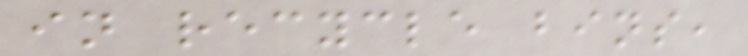in recycle bins,
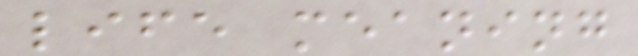life meaning
